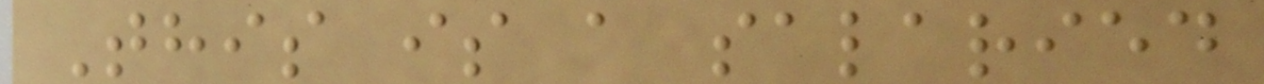This is a salaried
